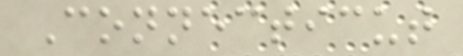Connecticut
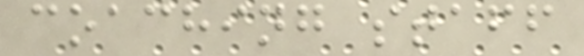coaching staff
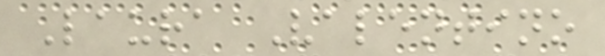Laura Valentino
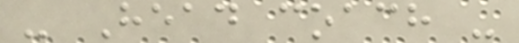- Head coach -
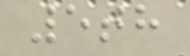5th
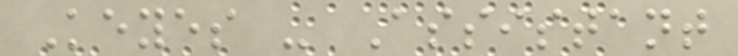Keyes - Assistant
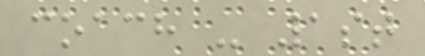coach - 1st
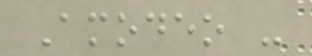Amodeo -
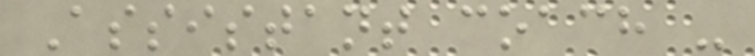Assistant coach -
